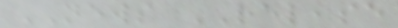NEWS RELEASE
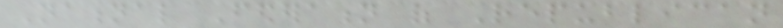National Federation of Republican
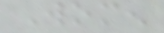Women
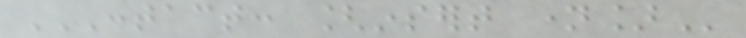CONTACT: [INSERT NAME]
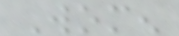Women
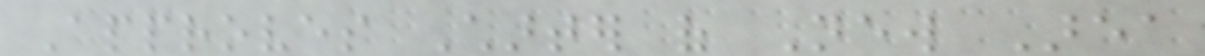Approves Charter of New Area
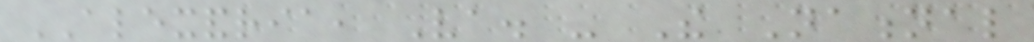ALEXANDRIA, Va. - The National
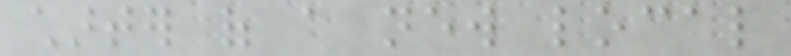charter of a new local
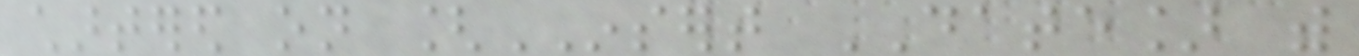chartered on [INSERT DATE] with
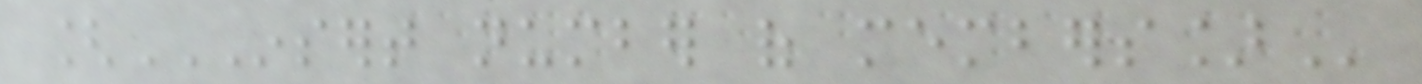[INSERT NUMBER OF MEMBERS]
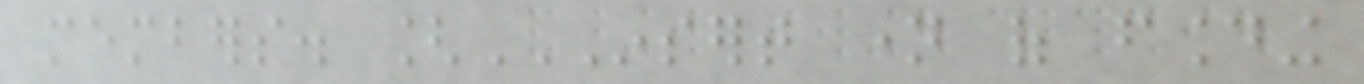members. [INSERT NAME OF FOUNDING
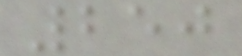250
